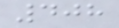408
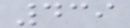439
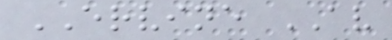ERVINE AV
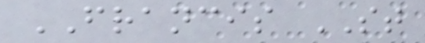FRANCIS ST
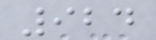924
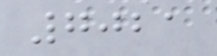7021
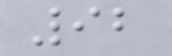92
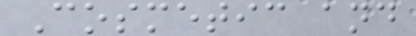Cosmetic and
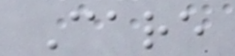Care
